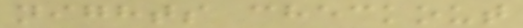nights checkout
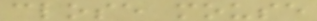close mouse
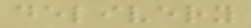delivery
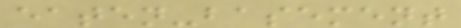eaten-basement
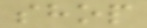shop
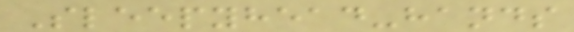Sleepyhead-hands
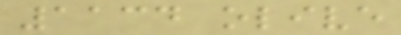1134 olive
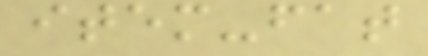item-fat
